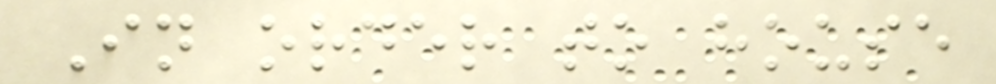In order to house
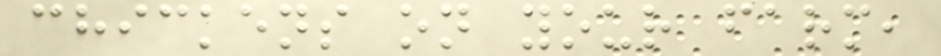chickens on your farm,
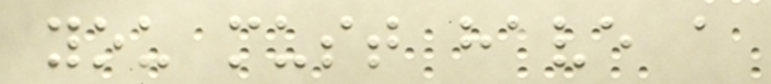you must have a
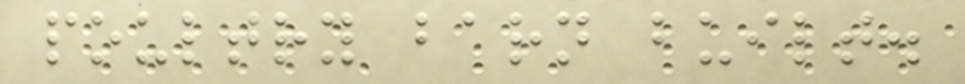poultry barn built.
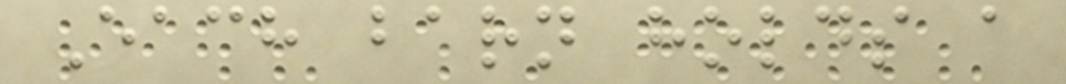Each barn holds a
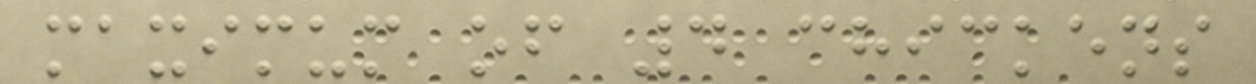maximum of 4 chickens
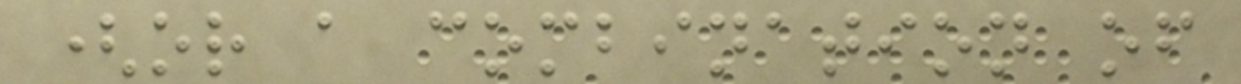(or a combination of
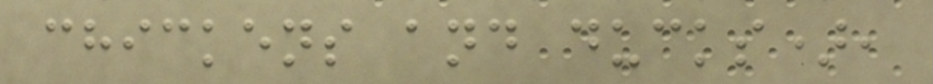chickens and ducks),
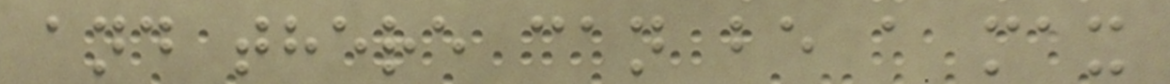and there can be a max
